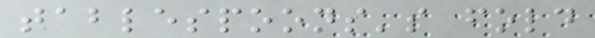tablespoons's fold
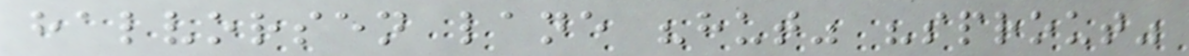halvorsen lane "hut" "sprout"
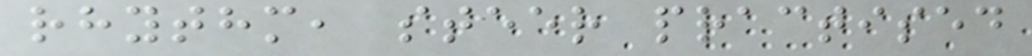rhythm, steer practised
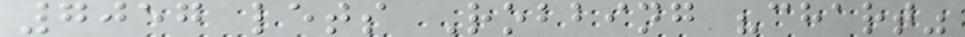7057 lets Robbing "chart"
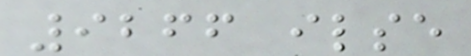9266 ilse
